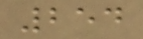254
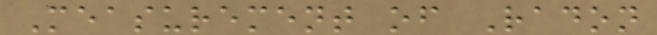Measurement of Radon
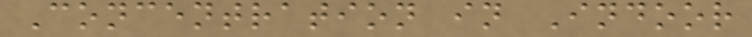Concentration in Indoor
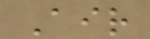Air
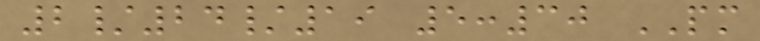2/24/19 5:30 PM
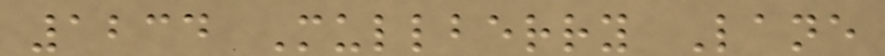1234 Mullberry Lane
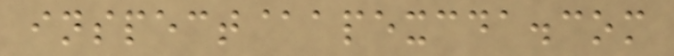inspect@apexcda.com
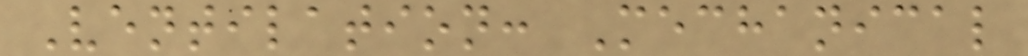Ventilation: Mechanical
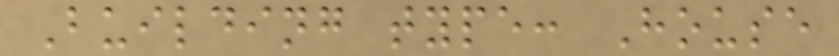Building type: House
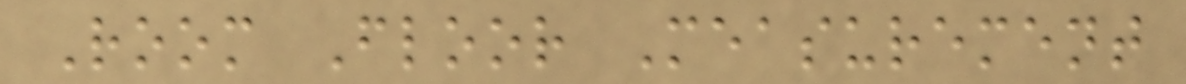Room Floor Measurement
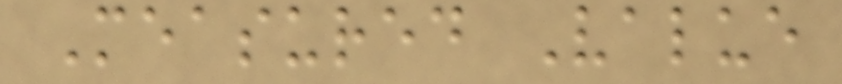Measured Value
